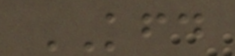KFD
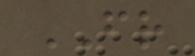FR
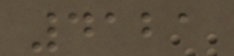4121
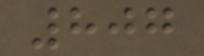807
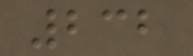232
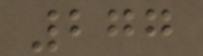277
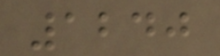1240
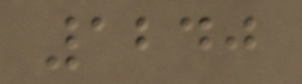1240
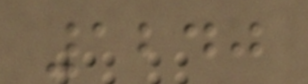1240
